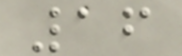16
